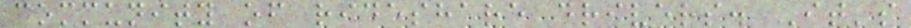community of rideshare drivers. It's
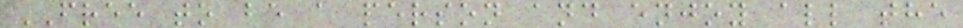FREE to be a person and enjoy all the
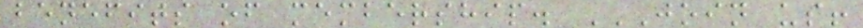benefits of membership. JOIN US!
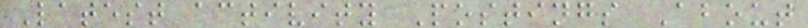Latest activity Postings About
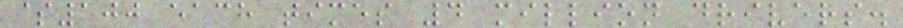$100 each times 4 million drivers.
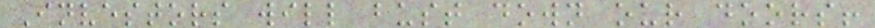Investors will bust down our doors!
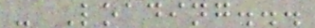- Loading...
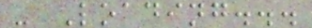- Loading...
